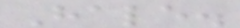Hale.
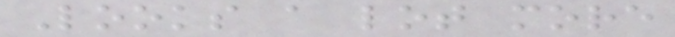Looks a lot more
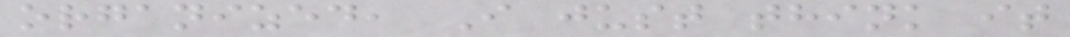organized, I just think it
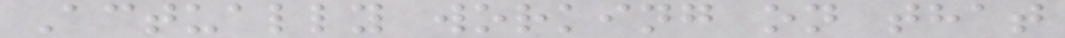Actually working on that
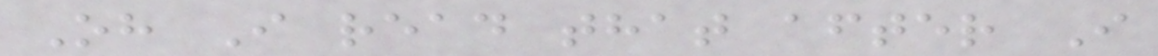Oh I read that after I
